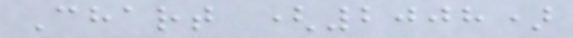Chart (2008)
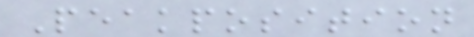Peakposition
